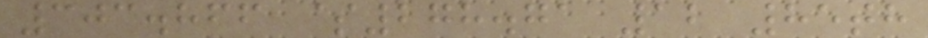303.866 $278.71 12 85th
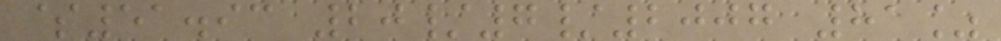$51.93 20/7/2007 81%
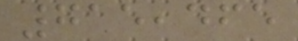715,465
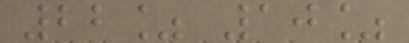22% 10%
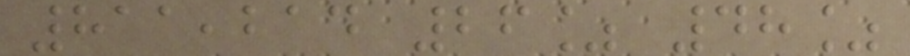811,214 26% 48%
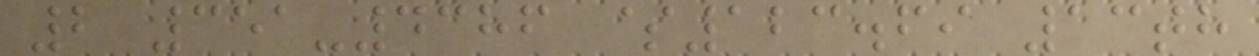2 351-4386 $123.69 13th
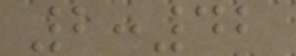2:42
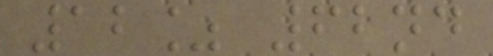12% 62nd
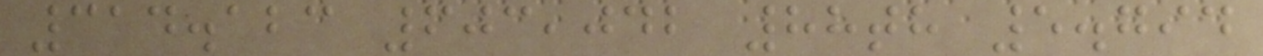314.123 603,042 88th 5.794
